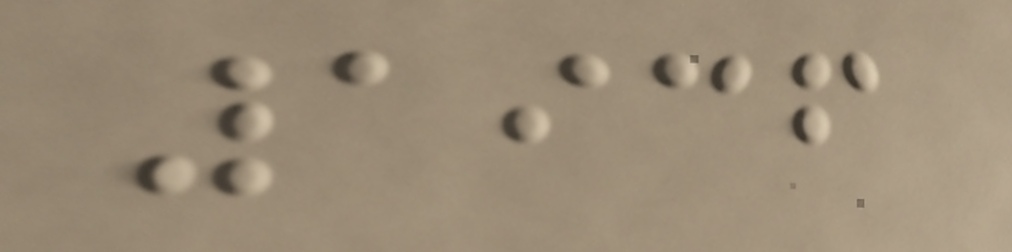1936
